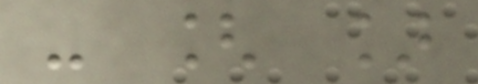- [ ]
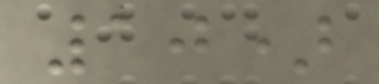10)
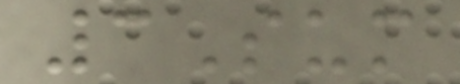3Sum
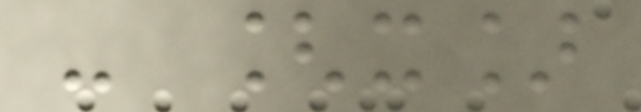- [x]
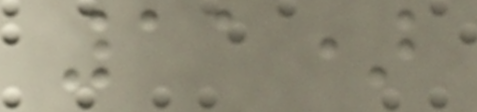11)
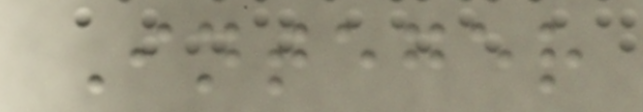Integer
